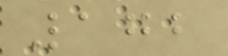172
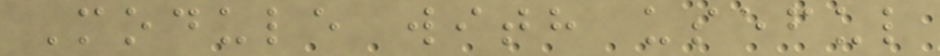Module with useful
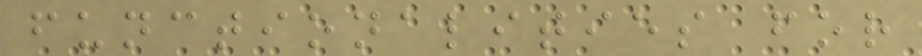functionalities for
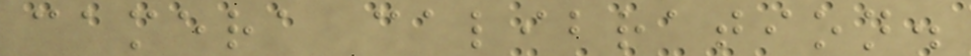camera calibration.
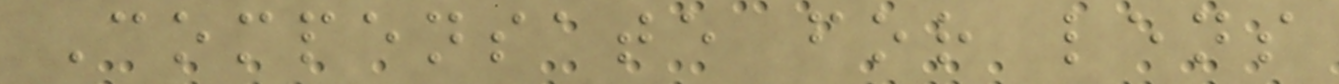Compensate for lens
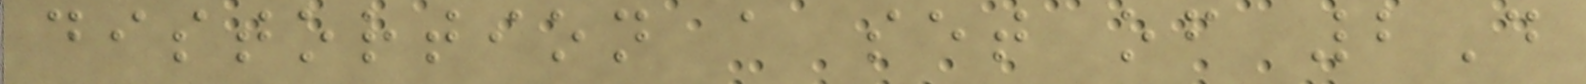distortion a set of 2D
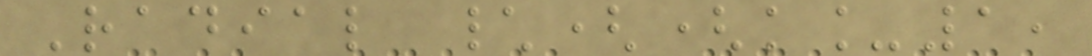Radial \((k_1,
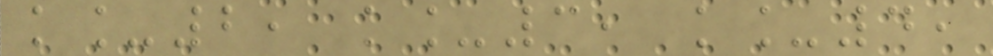k_2, k_3, k_4,
